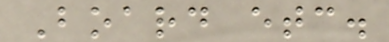Board etc.
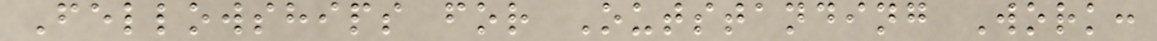Fellowships for Outstanding Work:
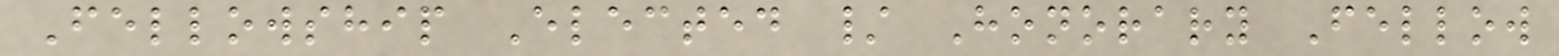Fellowship Elected / Honorary Fellow
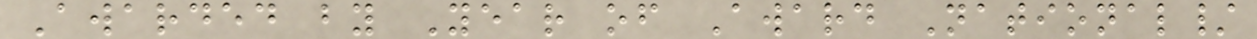Awarded by Year of Award National/
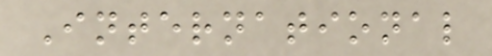International
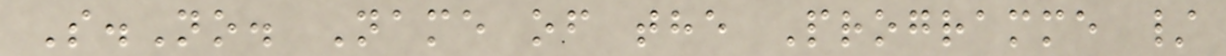S.No. Name of the Programme /
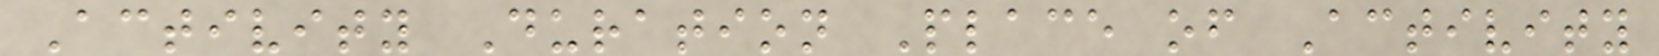Activity Duration Place of Activity
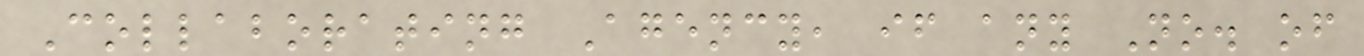Collaborating Agency, if any No. of
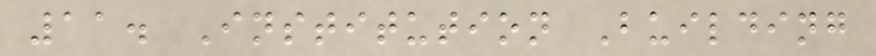11. Institution Building
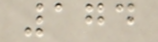174
